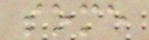some
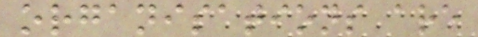organisations are
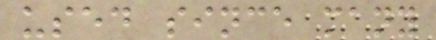used since many
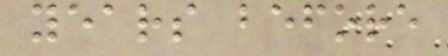years before
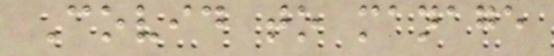Covid to manage
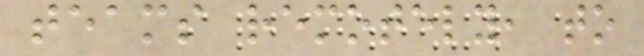teams remotely, to
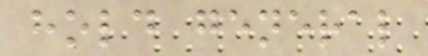hold general
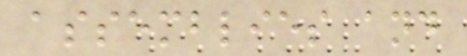assemblies and
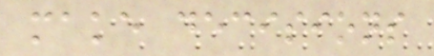make decisions
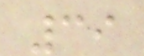39
